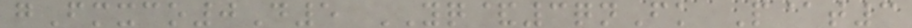gFmxco0D5 YQ&3qnFk P@t3
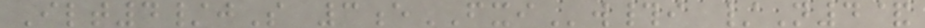Ilt4/jS 3eFXIw#i /N4&
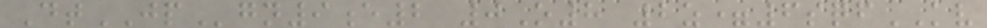DtJPgn9e2 0O8 2z=6sqfKV
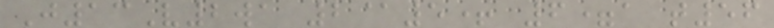J13V2wa 2@5+ 6=a t56
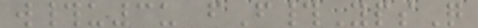w#u3u fF#YpsQ
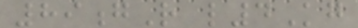89gR l4Kg
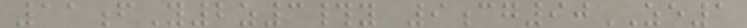11fY2z3#y 9cg90ZE1
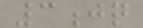3jq
